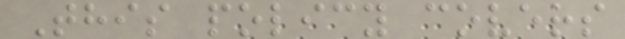This policy covers
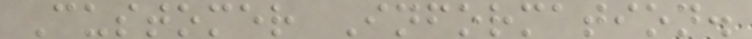Customer Information.
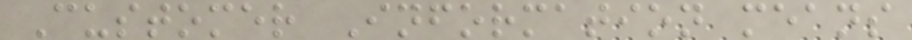Customer Information means
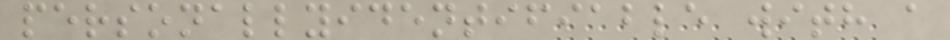personallyidentifiable with a
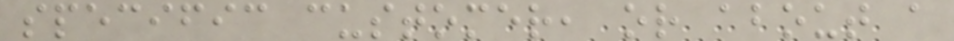specific customer, or about a
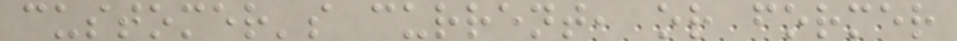customer's current, or former
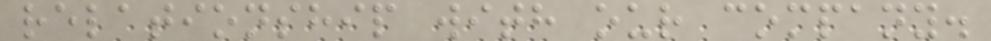relationship with our company.
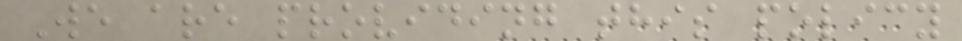We are providing this policy
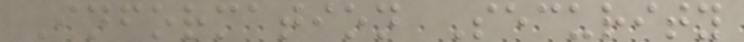Information Security
